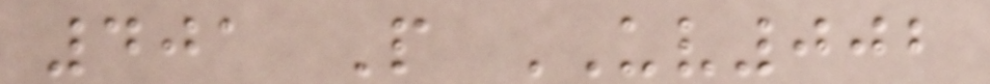401 P UV002
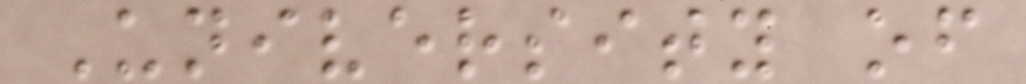University of
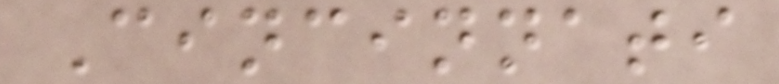Cincinnati
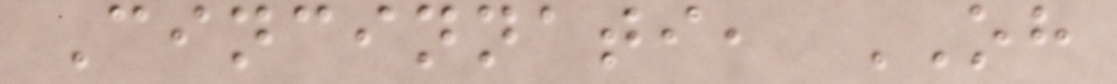Cincinnati, OH
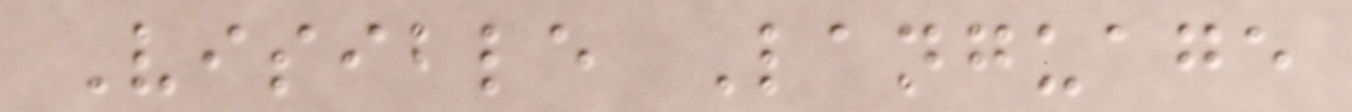Visible Language
